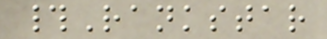#Rankstar
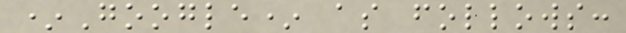*Google* as follows:
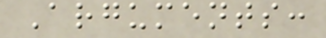Arguments:
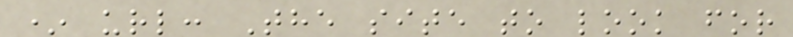* url: The site to look for
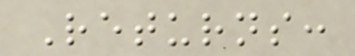Returns:
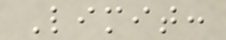Limit:
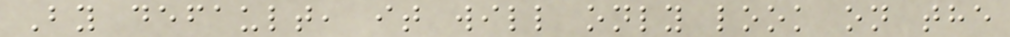By default, it will only look on the
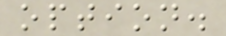option.
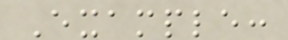Example:
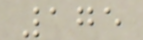175
